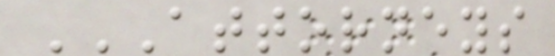ATTORNEYS
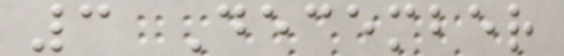3 December
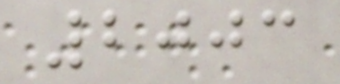2003
